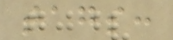tags:
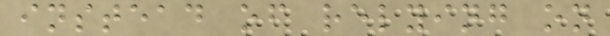instead of relying on
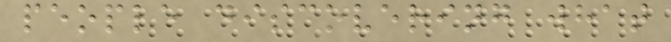people discovering what
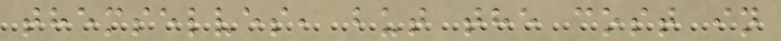themselves, but the cost in
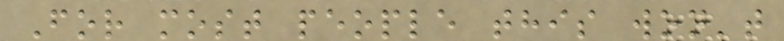For most people this won't
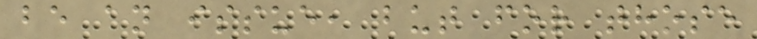be an issue, but for those
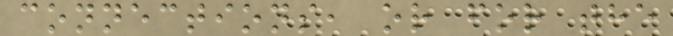connections, or for the
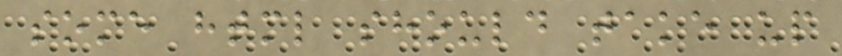some html should take up
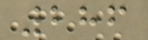286
